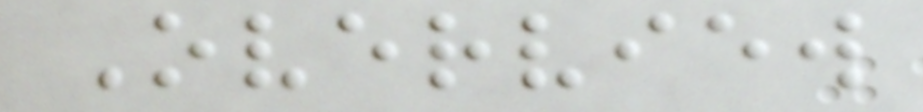Overview
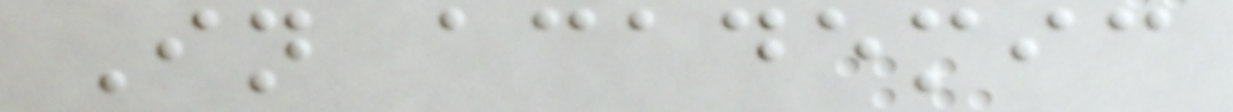In academic
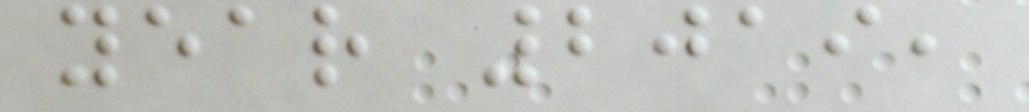year 2019,
